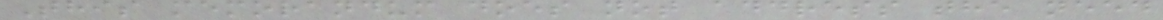This memorandum does not address the need
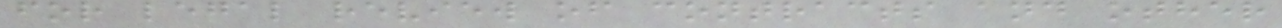for legal review of contracts and other
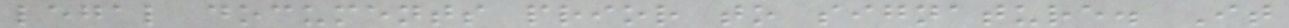legal documents prior to signature. It
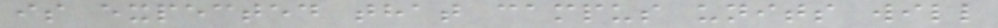is expected that campus units will
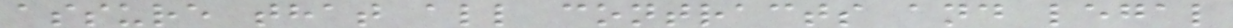assure that all contracts and legal
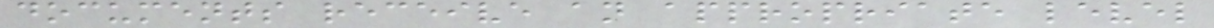documents receive an appropriate level
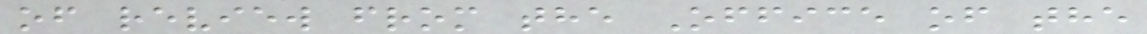of review from the Office of the
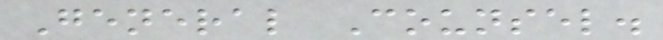General Counsel.
